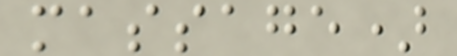massage)
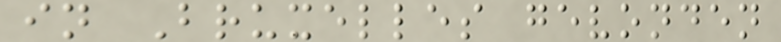in Bruxelles gevonden
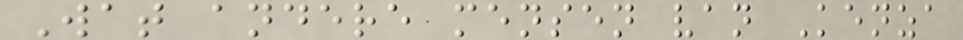Wat andere mensen van Kenza
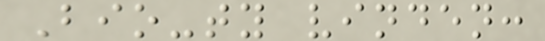Bio-ty vinden:
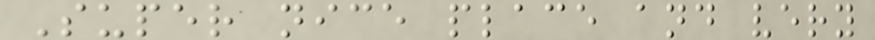Super nice place and very
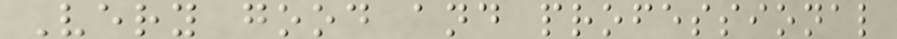Very good and professional
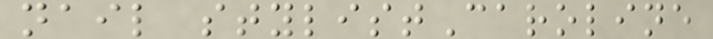nail stylistCaroline
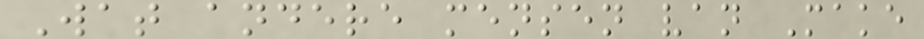Wat andere mensen van Make
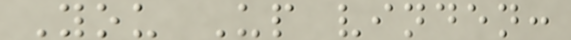You Up vinden:
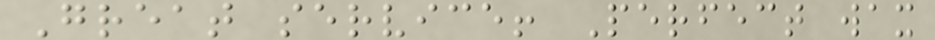Great service! Perfect wax
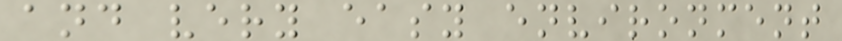and very easy environment
